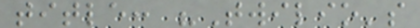title: "Twilio's
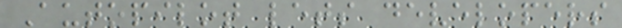Autopilot lets developers
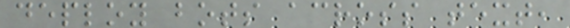deploy bots across text,
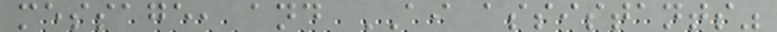message, and AI assistants"
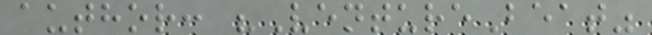author: "VentureBeat"
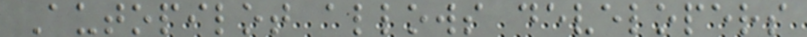Autopilot allows developers
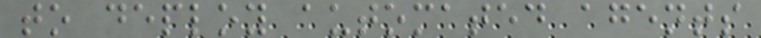to deploy automated agents
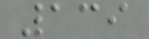139
